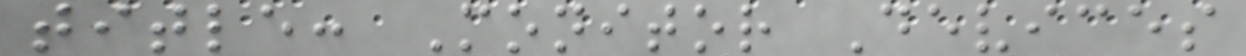title: Monitor Devices
